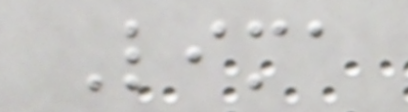Lima
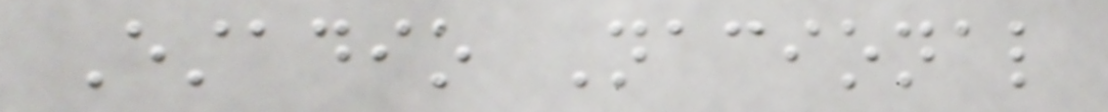Estadio Nacional
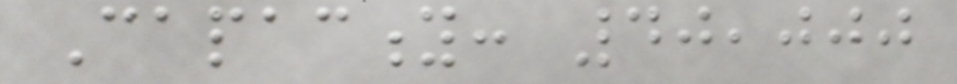Capacity: 40,000
